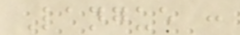Langue :
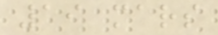19 mars
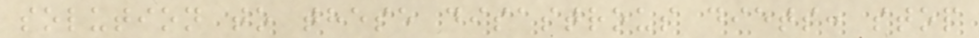solution to these disastrous diets: stop
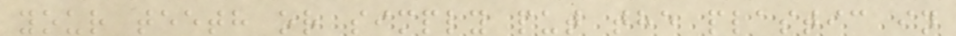your teeth or simply put the plastic in
